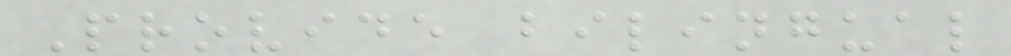Provide bilingual
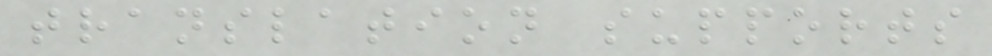translation supports
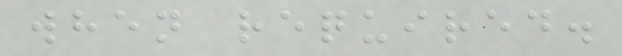when required.
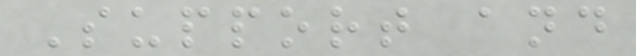Support and
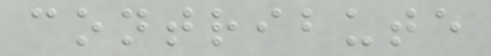contribute
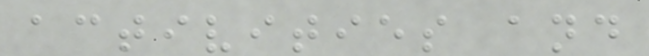activities and
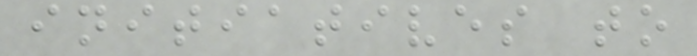initiatives to
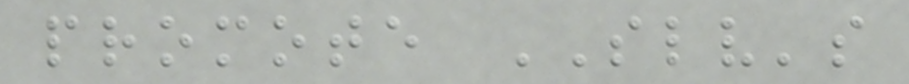promote SLV's
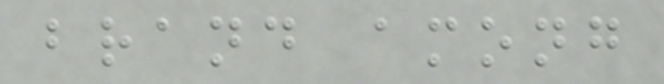brand among
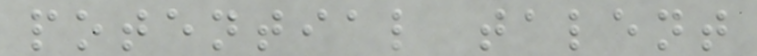potential talent
